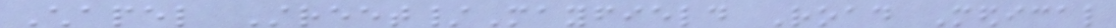Chapel Street/Mayfield Road Medical
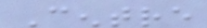Centre
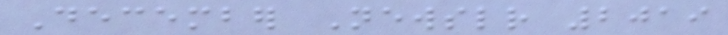December Newsletter 2019
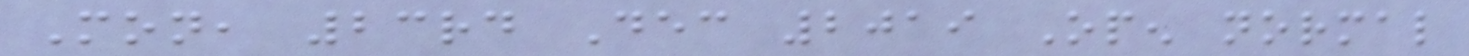Mon, 23rd Dec 2019 Open normal
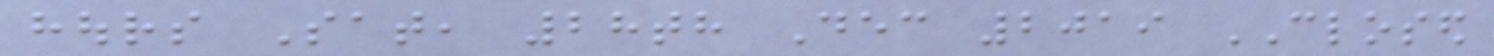hours Sat, 28th Dec 2019 CLOSED
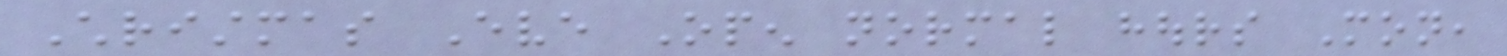Christmas Eve Open normal hours Mon,
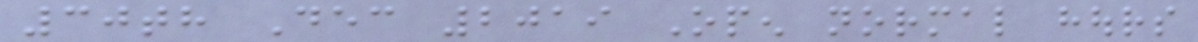30th Dec 2019 Open normal hours
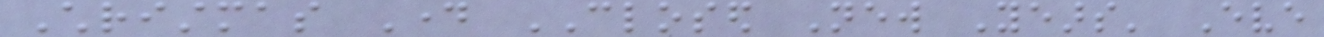Christmas Day CLOSED New Years' Eve
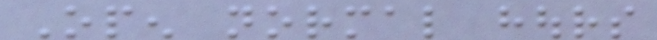Open normal hours
